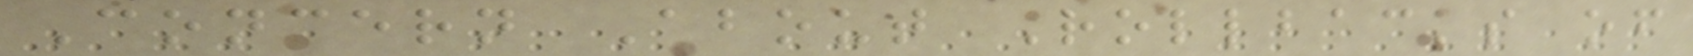Concern About Rollbacks of
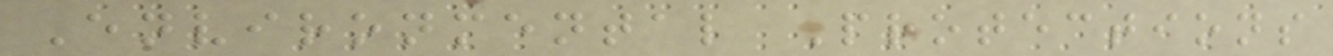Environmental Protections
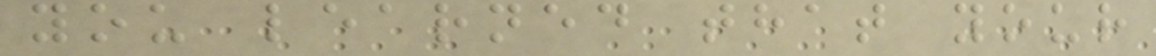you learned that your
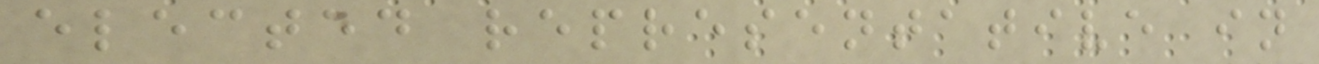elected representative in
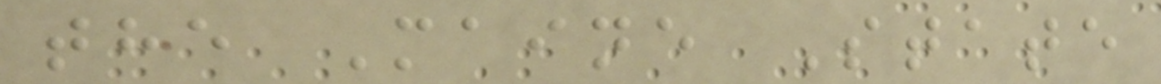the Maine State
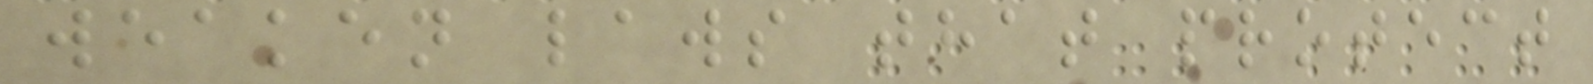weaken laws that protect
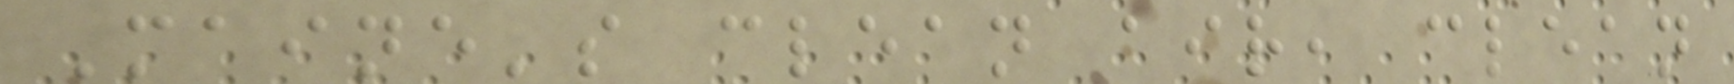Maine's clean air, clean
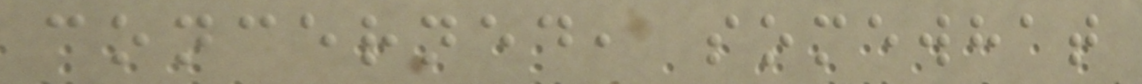concerned, somewhat
